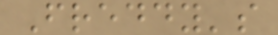Freddy's
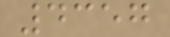4357
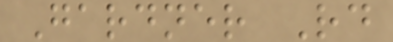Gardner Rd
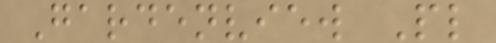Gardenview Pl
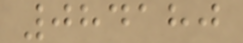084180
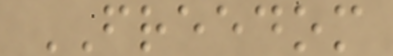FREEDOM
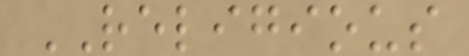RELIGIOUS
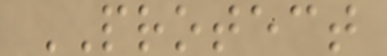PROTECT
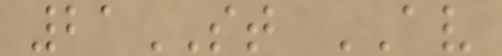21ST AV
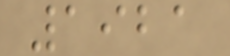1921
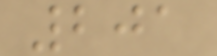201
